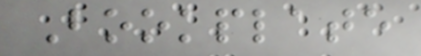Bookplate
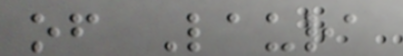of Laura
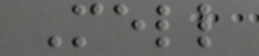Mell
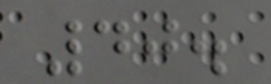40.
